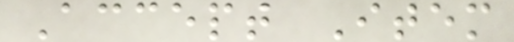Accept Item
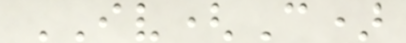IV(C)
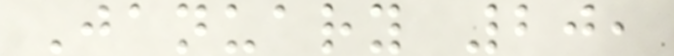January 20,
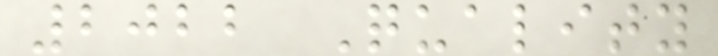2022 Quality
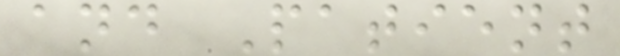and Patient
